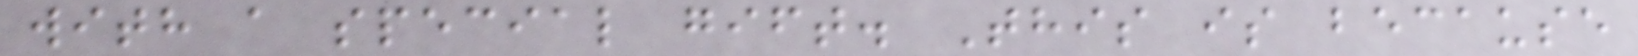with a special gift. This is because
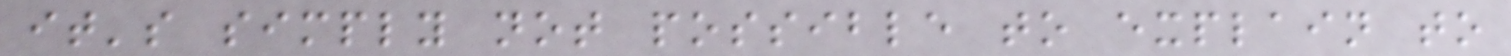it's simply not possible to explain to
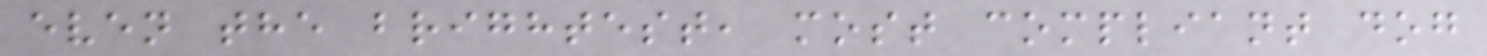even the brightest, most compliant dog
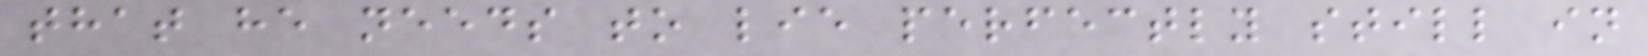that he needs to lie perfectly still in
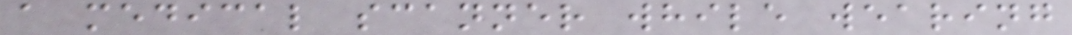a medical scanner while wearing
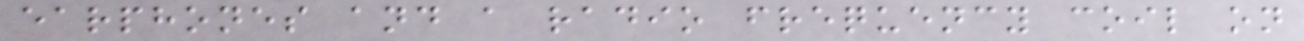earphones and a radio frequency coil on
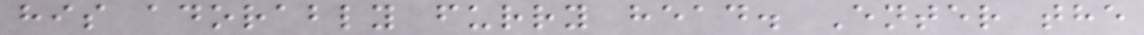his adorably furry head. Enter the
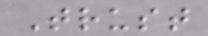Trust
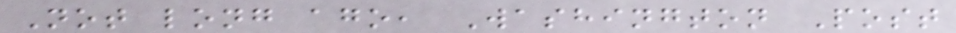Not long ago, Washington Post
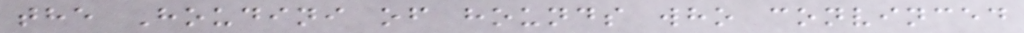the Houdini of hounds who convinced
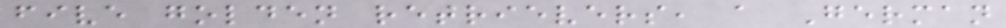five golden retrievers, a German
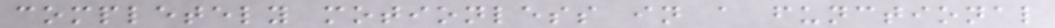completely motionless in a functional
